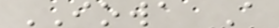IOWA A
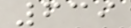639
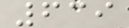639
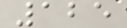125
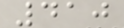410
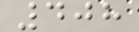408
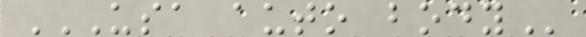USA AUTO BODY
